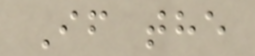If the
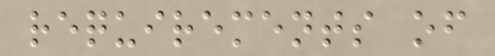requirements of
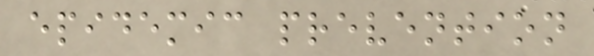epidemic prevention
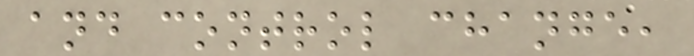and control change,
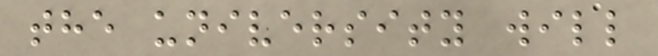the university will
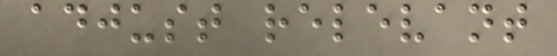adjust relevant
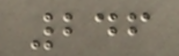246
